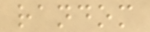random
